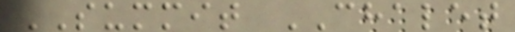SUMMIT CHALET
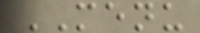MENU
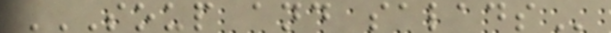SOUP AND SALADS
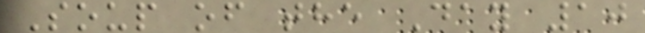Soup of the Day 10
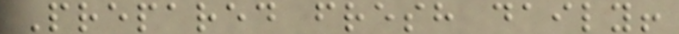Prepared fresh daily!
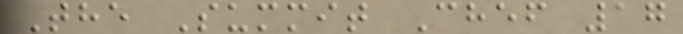The Summit Chef 17
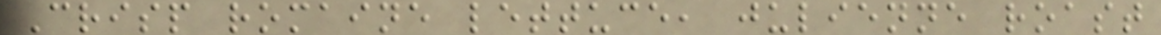Crisp romaine lettuce, julienne roast
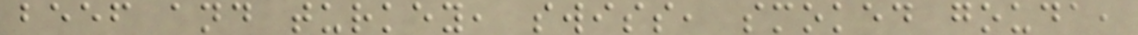beef and turkey, swiss, smoked gouda,
